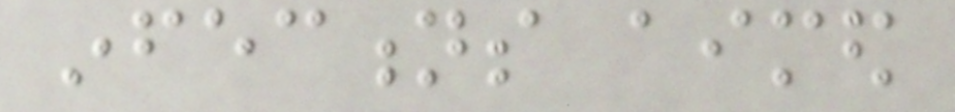infections aimed
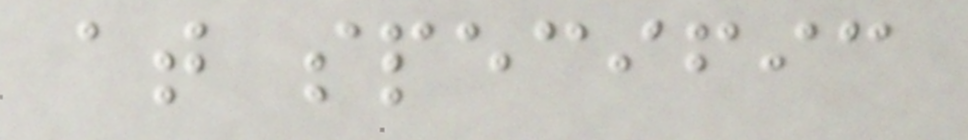at specific
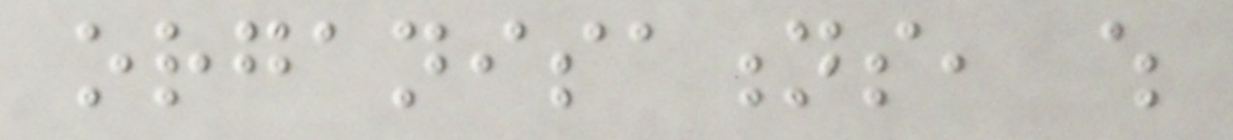organisations, which
